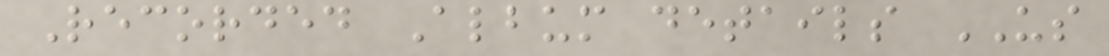Recorded Album details US
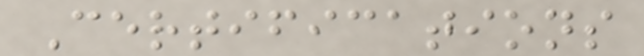Certifications
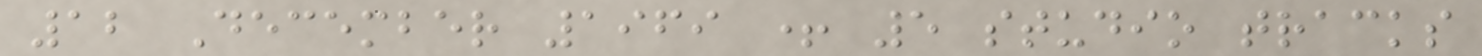12 December 1969 + 5 studio tracks
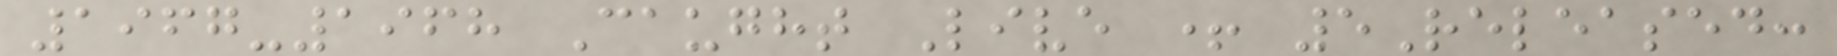1967-1968 Caught Live + 5Released:
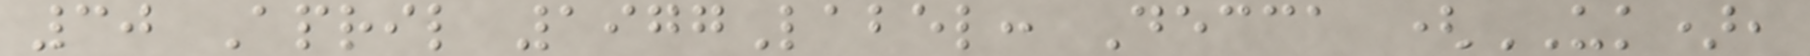30 April 1977Label: Decca (UK),
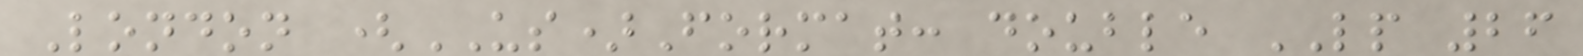London (US)Format: double LP 26
